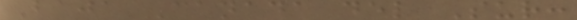Baja Canada del Sur:
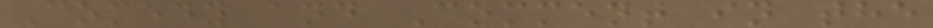Comedy and Comment in the
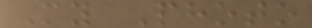My Photo
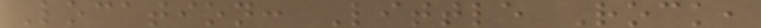Location: Little Rock,
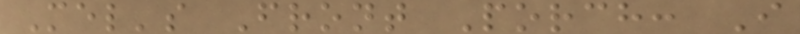Mel's Front Porch: I
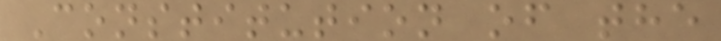Constitution of the
